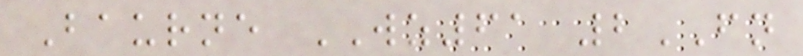Baurne WZ61 2FN
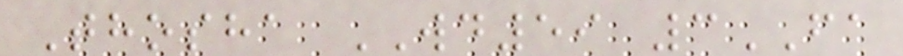Thosha WD59 3FA
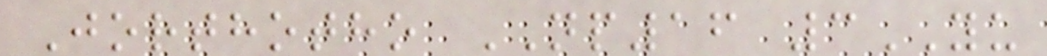Jorthotho NP16 3YU
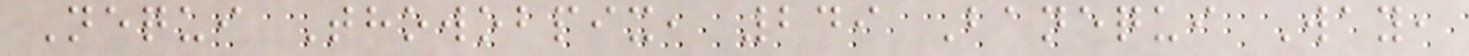Nequi Thowobpix, 249 Banequi Way,
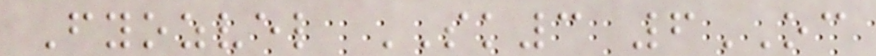Fyozvel SK3 6OC
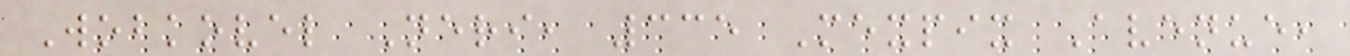Wobkovel Neri, 335 Mexpix Avenue,
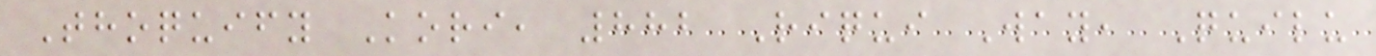Thoquify Kori, 882 Riqui Way, Quilu
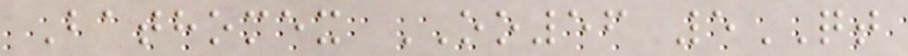Bathomex OO56 5QT
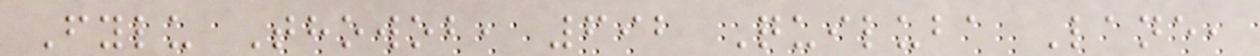Fylu Thowob, 692 Quiluba Lane,
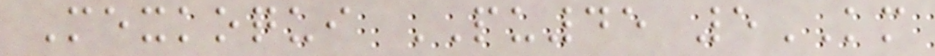Mexkoqui PU45 5KM
